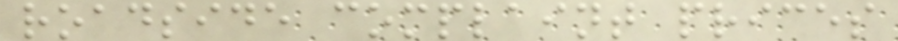roadside complaint prices
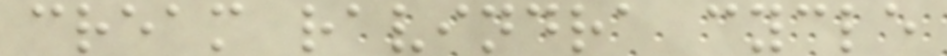cream ravindra cycle
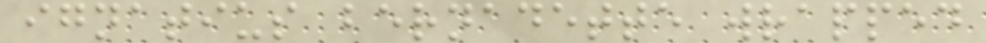ignatius bernadette wrapped
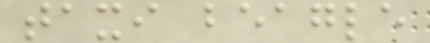taxi beagle
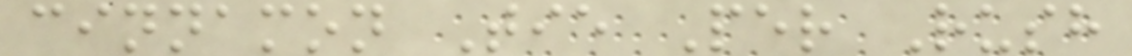cinnamon Tie Per Rush
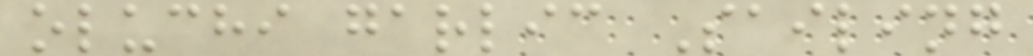oluchi garlic Sailing
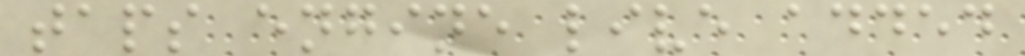taps engine live added
